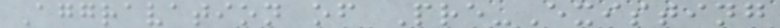Aggravation of Pre-Existing
